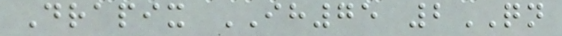Drapix IH75 2QN
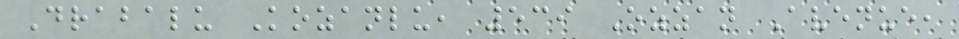Drabalu Kozanlu, 539 Ozzan Avenue,
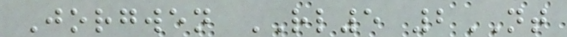Jorgwen RL5 2NT
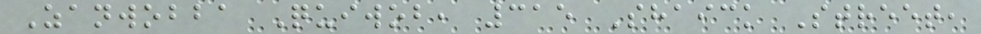Zanwobba Quiwob, 315 Shaick Street,
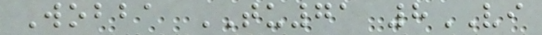Wobba TU71 8VI
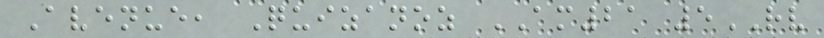Avenue, Quizanoz AM21 5RV
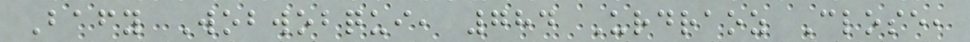Bafy Wobwobqui, 784 Urdraoz Close,
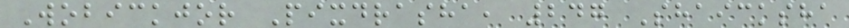Wobickjor Pixdrasha, 247 Shaicksha
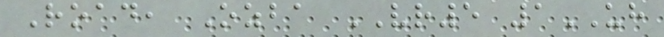Road, Ozba VR5 1UH
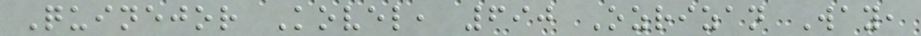Quinejor Kovel, 690 Ozrizan Way,
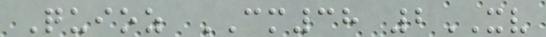Quioz CM38 2XV
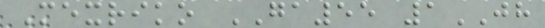Mexriko GA55 1JH
